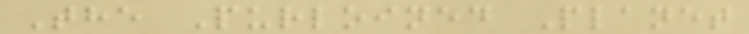The Purloined Planet
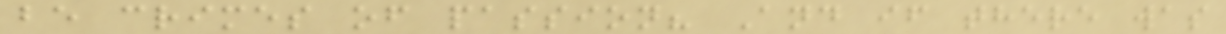be crimes of passion? And if there was
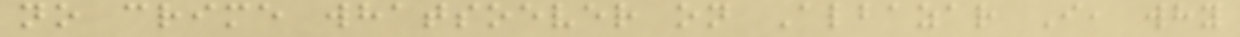no crime whatsoever on Albazar I, why
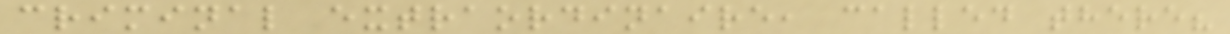criminal extraordinaire, called there?
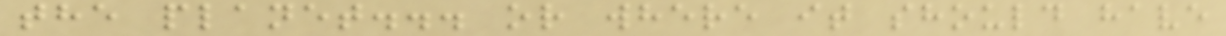the planet... or where it should have
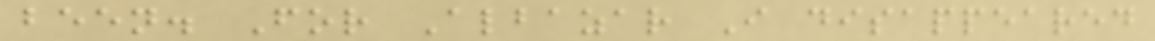been. For Albazar I disappeared
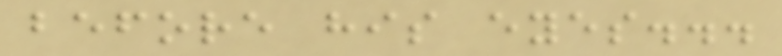before his eyes...
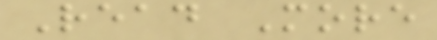Read More
